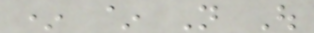* ~ Not Out
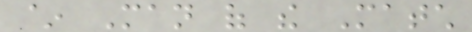~ Man of the Match
